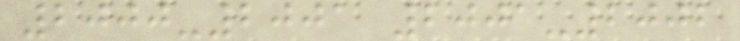2000-2001 2001-2002
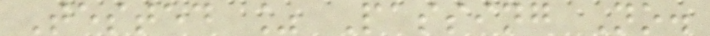Tested % Passing No.
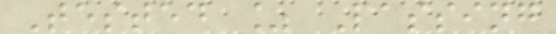Tested % Passing
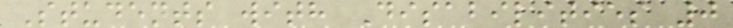Students with Disabilities 0
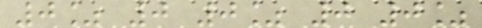0% 0 0% 0 0%
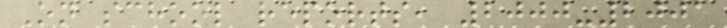On school reports, 2000-2001
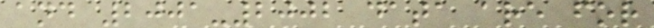and 2001-2002 data are for
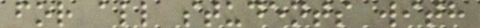for all students with
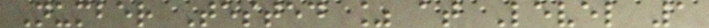Number Tested % at Level 1
